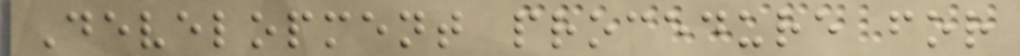Development procedure for
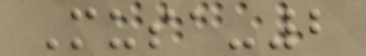Musa-2
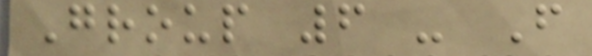Group 6 - F
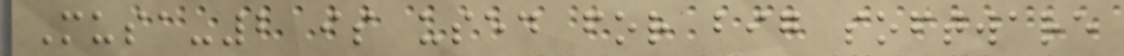Musa-2 is used for big software
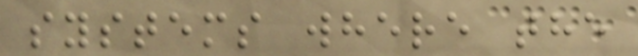systems where the
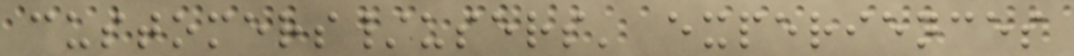customers/users' experiences
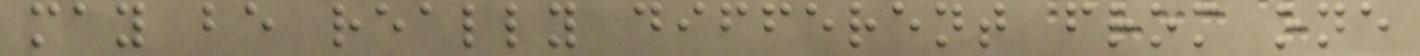may be really different from one
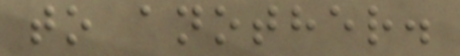to another.
